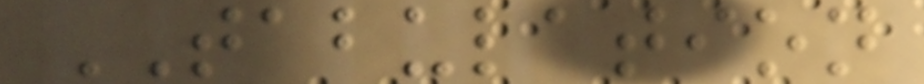TABULATION
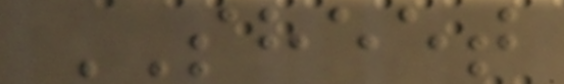SHEET
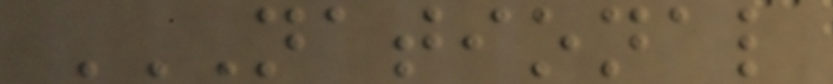NATIONAL
